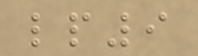lp9
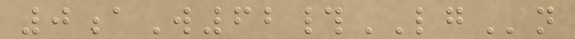0aW62#LGn
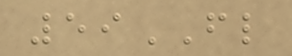59FL
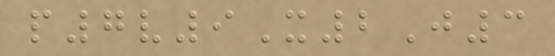p7v9X2J3
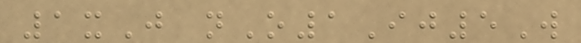1xJ nO1Ij5W
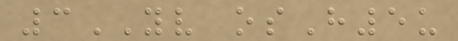3YV osH5u
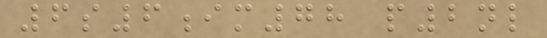6s6im78 p2nl
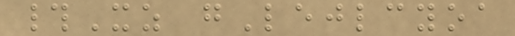#Xz gLejlcyoa
